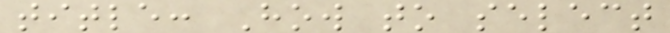title: How to select
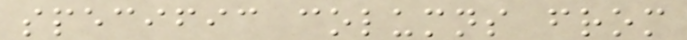specific columns from
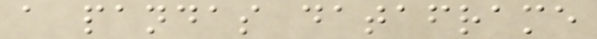a pandas dataframe
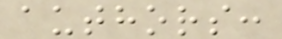authors:
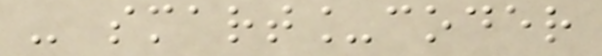- smart_coder
